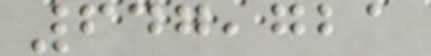647,721
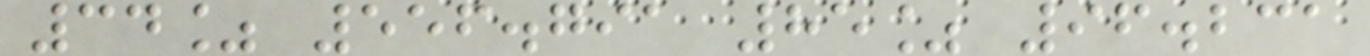34% 556.791 85% 96.231
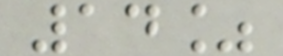14%
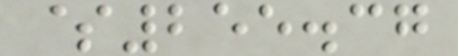$255.37
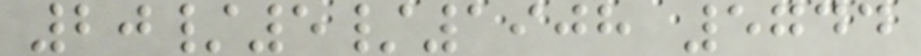20/5/1908 5744
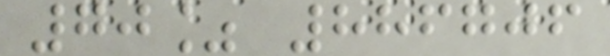70% 886706
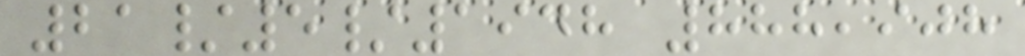21/5/1948 888,908
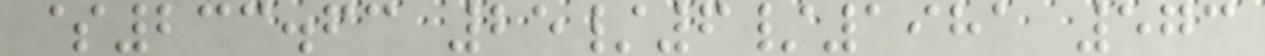$233.63 25/6/1981 573
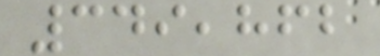349,862
